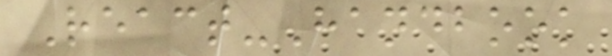React-Handbook
